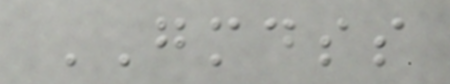GMDSS
